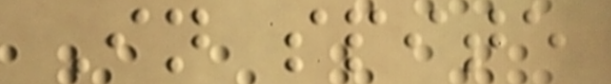In spite
